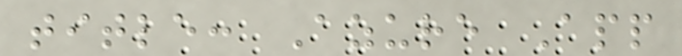title: Azure App
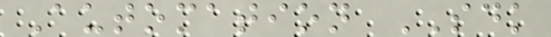Automation SDK
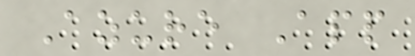Azure App
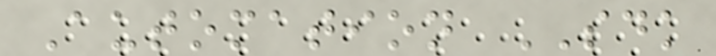Automation SDK
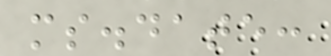ms.date:
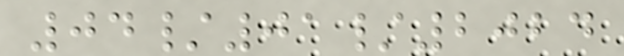04/01/2024
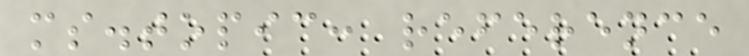ms.topic: reference
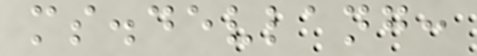ms.devlang:
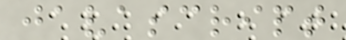javascript
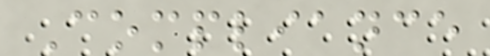Compliance
